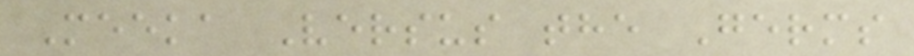Meeka Versus the Germs
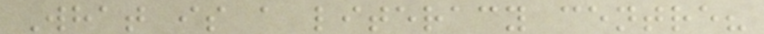What is a literacy centre?
